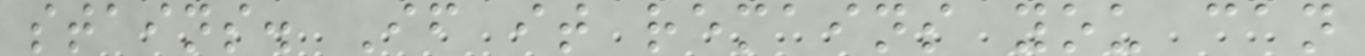stains. If it remains you can
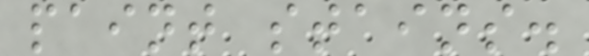paint stains.
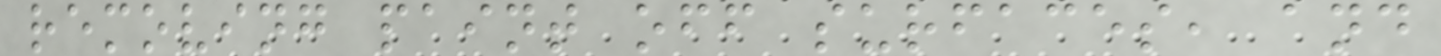removing paint off surfaces, and
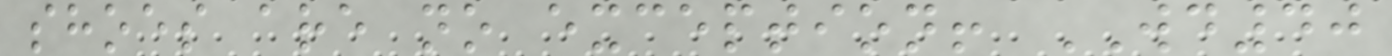shoes are no exception! WD40
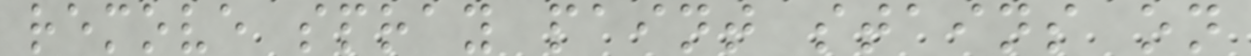remove spray paint stains on
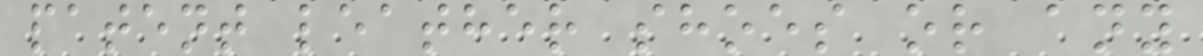patent leather shoes or any
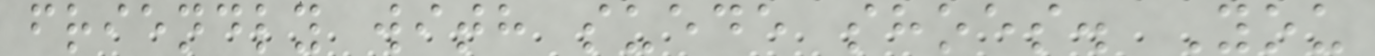friendly with suede shoes. You
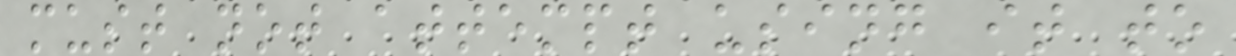must not attempt using it to
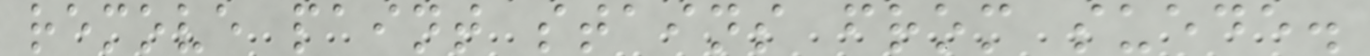remove paint stains from suede.
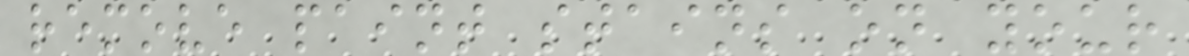remove paint stains on your
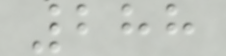288
